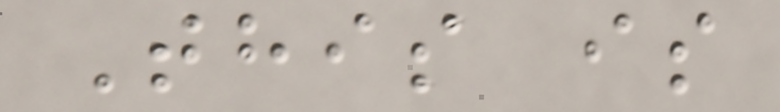This is
